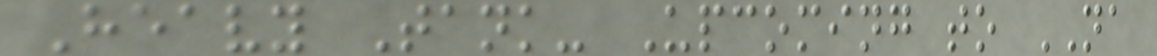Heavy Tank- Upcoming to NA
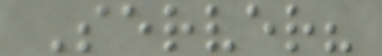Server?
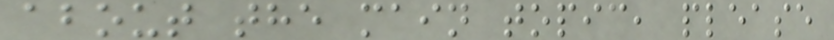about the main topic, please
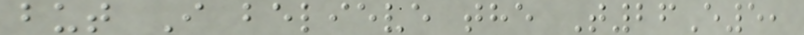but I believe the T26E5,
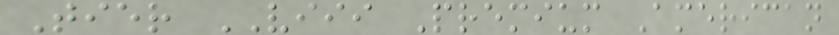Tier VIII Premium American
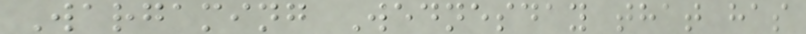Wargaming Wednesday that has
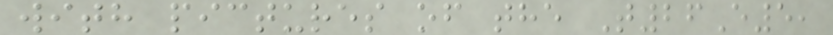with pictures of the T26E5,
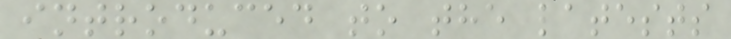introduced to the latests
